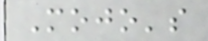Mojo's
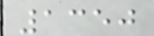1350
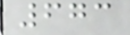673
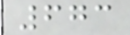673
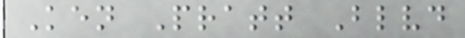Ken Pratt Blvd
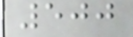500
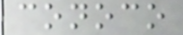conoco
